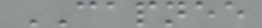CAPNEE
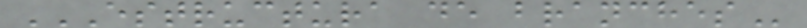ESTRUCTURA DE BRANCHES
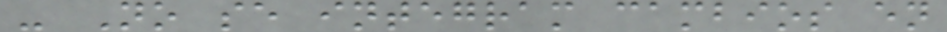- No se integram cambios en
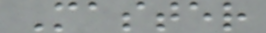Master
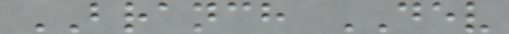BRANCH DEV
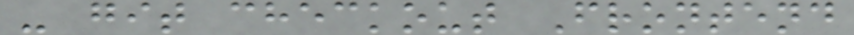- git checkout Frontend
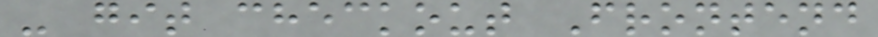- git checkout Frontend
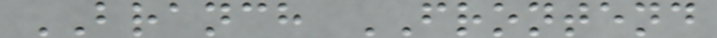BRANCH FRONTEND
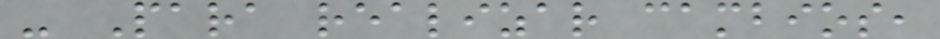- Para realizar cambios,
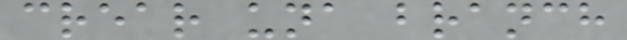crear una branch
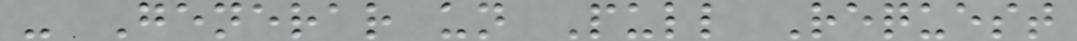- Generar un Pull Request
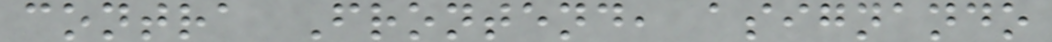contra Frontend, asignando
